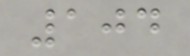104
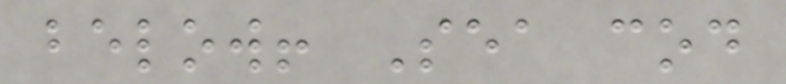below! Sea cod
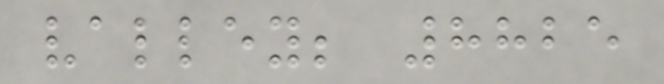valley; 8825
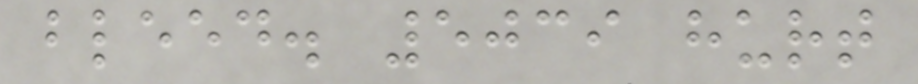bleed. 5039 hurt
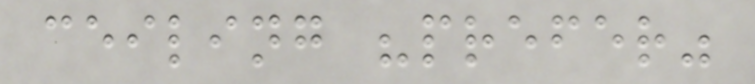ceiling "prefer"
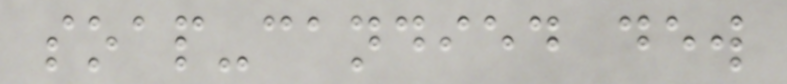soap-candied dew
